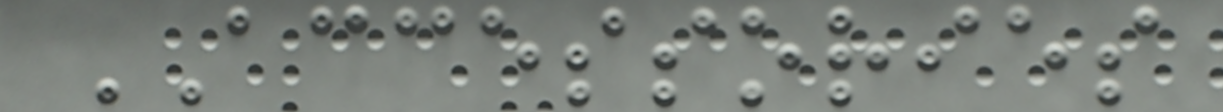ACCESSORIES
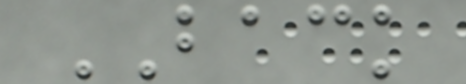BACK
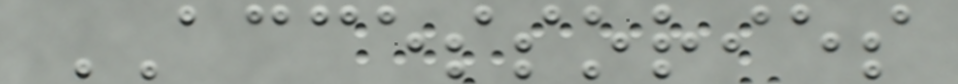ACCESSORIES
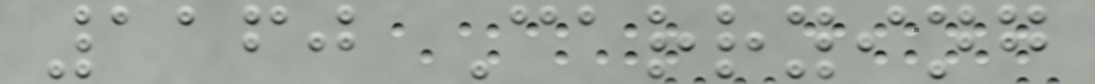1160 Carrying
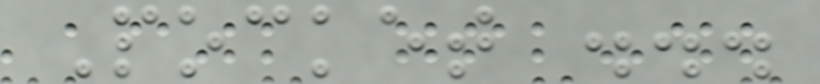Pocket ...
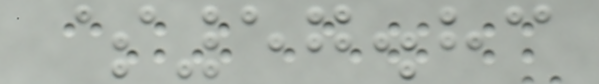$57.83
